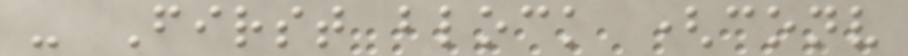- First block (conv
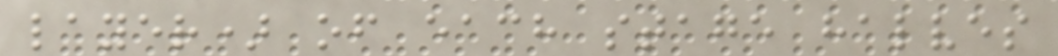layer) of each stage halves
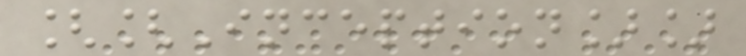[[Inception]]
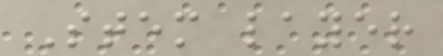Stem layer
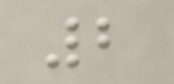2
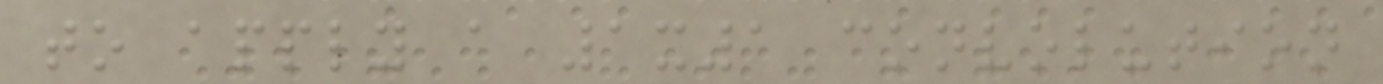to apply a 1x1 convolution
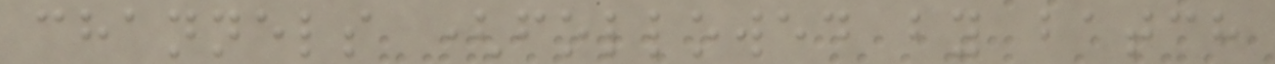channels (followed by batch
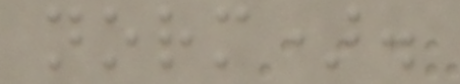norm).
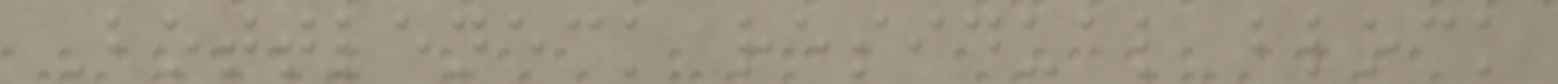Bottleneck residual block
